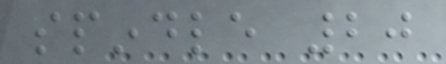spindle 20
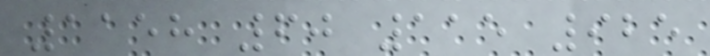1158 60 115 925
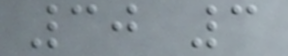30 3
